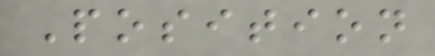Position
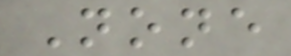None
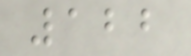122
